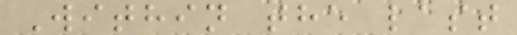Within the last
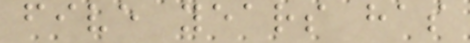five years has
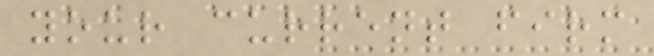your current firm
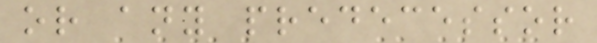or any predecessor
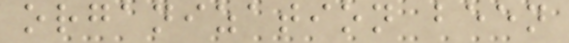organization been
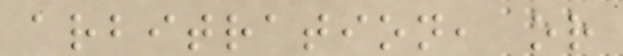arbitration, or
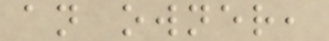an owner,
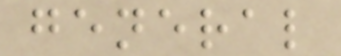general
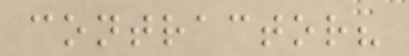contractor?
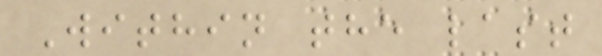Within the last
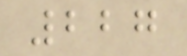227
